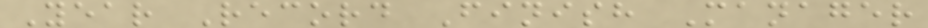Year Record Finish Manager
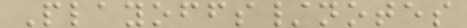Playoffs/notes
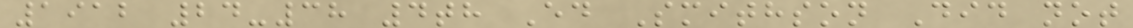1912 24-38 4th Ed Smithson Did not
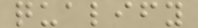qualify
